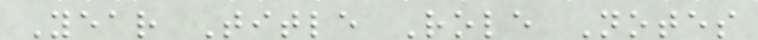Year Title Role Notes
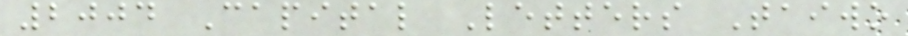2004 Capital Letters Taiwo
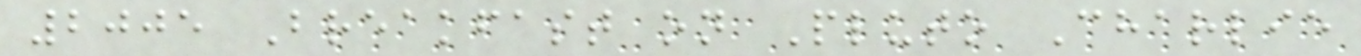2005 Breakfast on Pluto Charlie
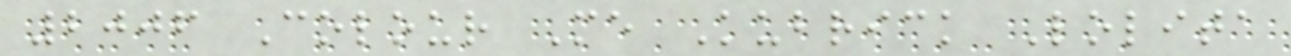2006 Colour Me Kubrick Lolita
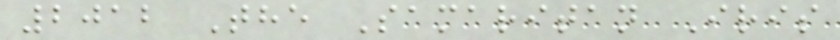2012 The Samaritan Iris
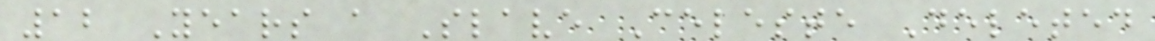12 Years a Slave Celeste Deleted
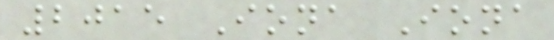2015 Iona Iona
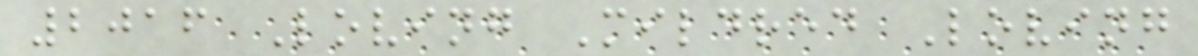2016 Loving Mildred Loving
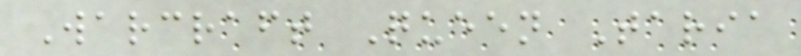Warcraft Queen Taria
